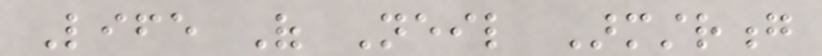Life Of Neil Armstrong
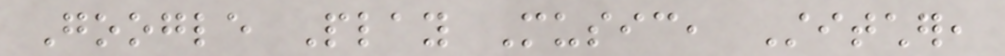Google Play Music, Stitcher,
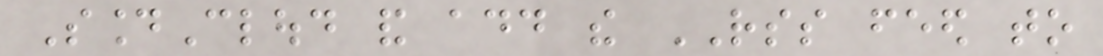SoundCloud and add the RSS feed to
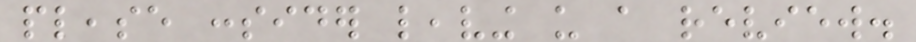please consider leaving us a review.
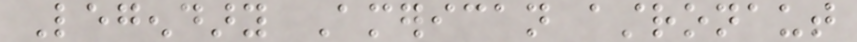Legendary American astronaut
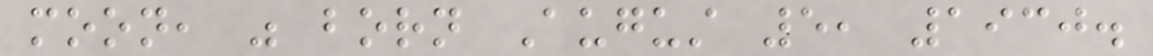moon, was born August 5, 1930.
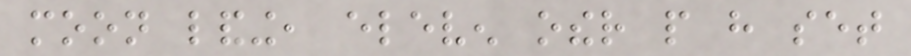moon landing, eleven other people have set
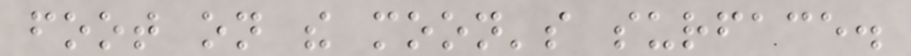foot on the moon's surface.
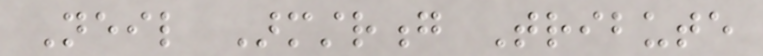Neil Armstrong Tribute
